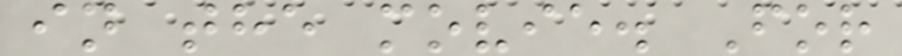in the movie. For
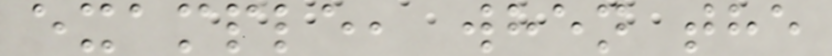example, when the
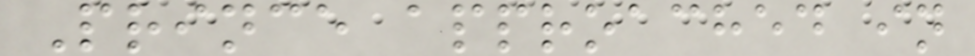Prince approached in
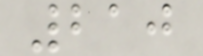210
